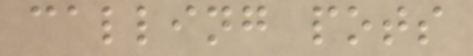calling pots
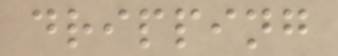dripping
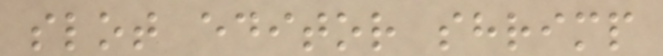slot editor shrimp
